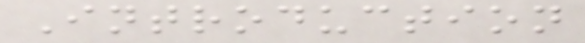Introduction
